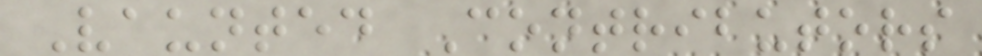Vaunted Contributors
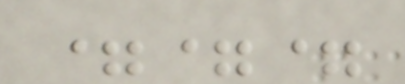===
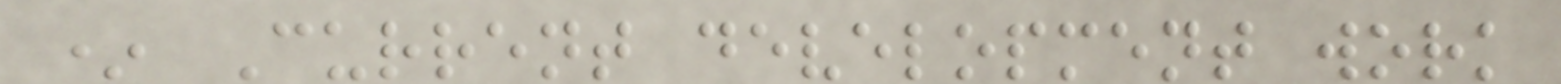* Current development work
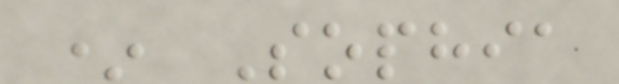* Sophia
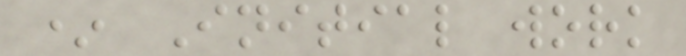* Initial work
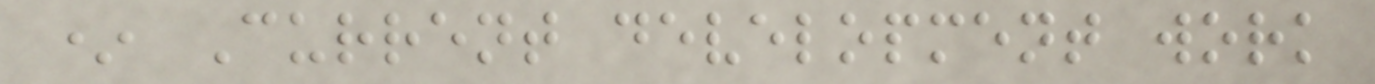* Current development work
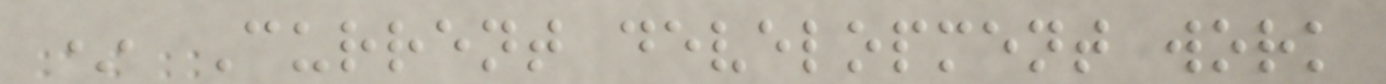* Current development work
